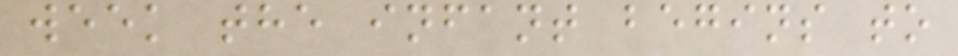week the infant begins to
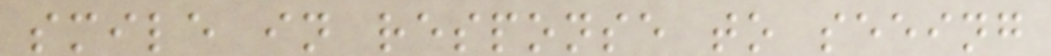smile in response to seeing
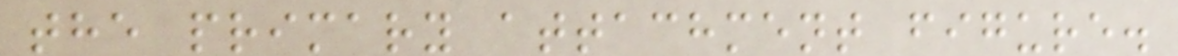the primary attachment figure.
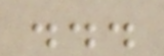...
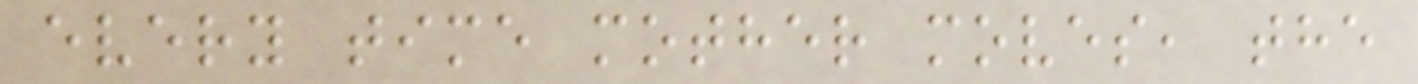every time mother moves, the
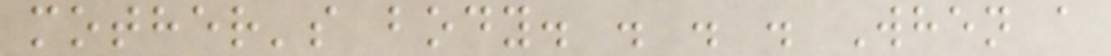mother's body. . . . When a
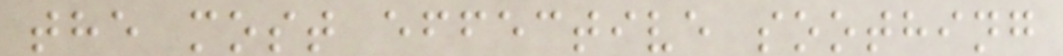the most effective soothing
